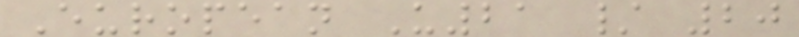European U21 / 20
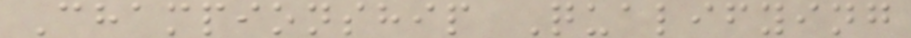Championship Qualifying
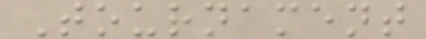Tournament
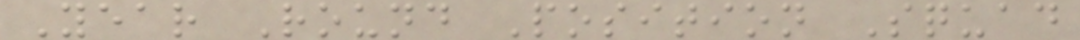Year Round Position Squad
